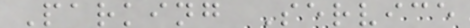Parking Service
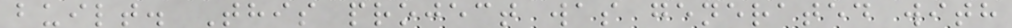built. This project was generated with
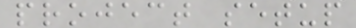project setup
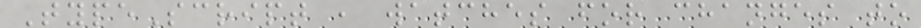TypeScript , watches for changes to
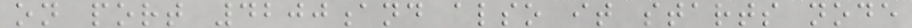on port 4200and also it starts node
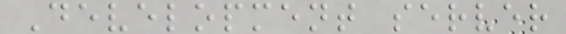Development server
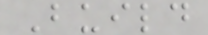Build
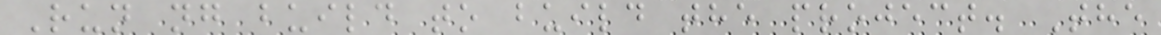Run ng build to build the project. The
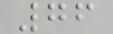76
